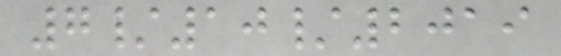7/10/2019
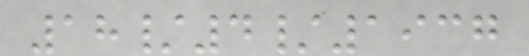18/4/1937
